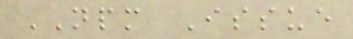NPM Issue
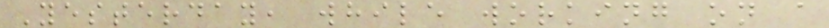Yesterday, while working on a
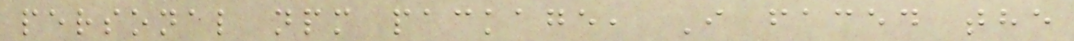personal npm package, I faced the
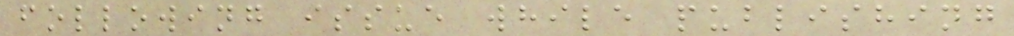following issue while publishing
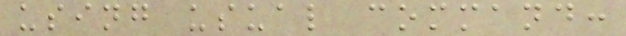using usual command:
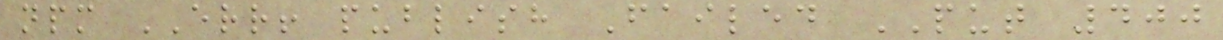npm ERR! publish Failed PUT 400
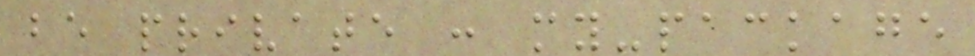be private : my-package
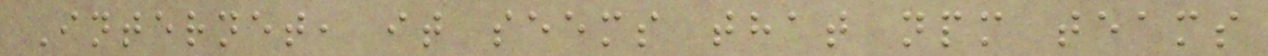Internet, it seems that npm teams
